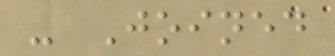- Joined
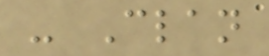- Clan
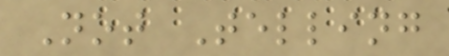Not Telling
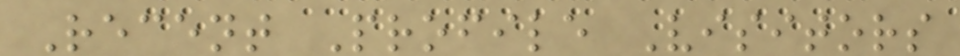Recent Profile Visitors
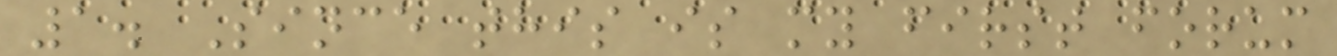1. Since this is my first forum
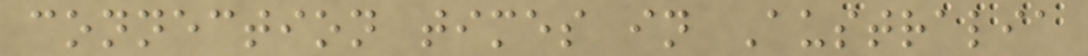connection times in Australia
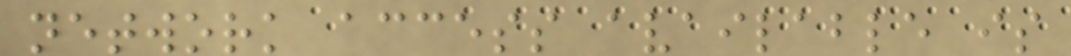network access available is
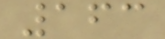163
